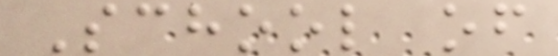School of
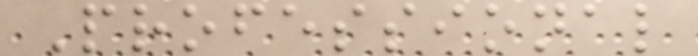Professional
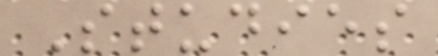Studies
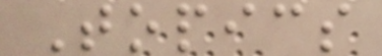Topics
